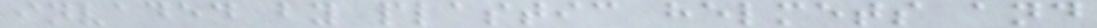invaded by plastic helmets and
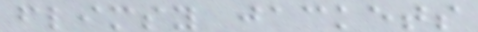flimsy jackets
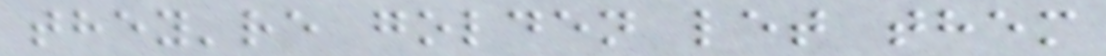they're golden let them
